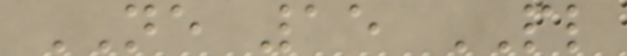NE 15 PL
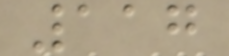117
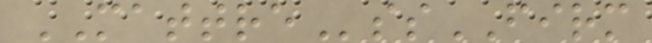MATTREssFIRM
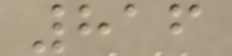816
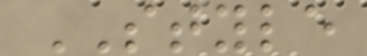STYLE
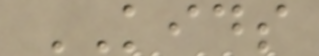KIDS
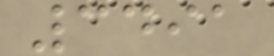3491
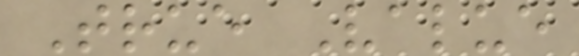True Value
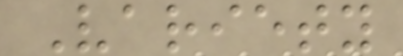Variety
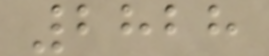2828
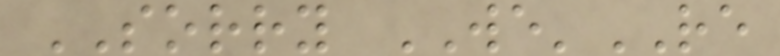SORRY WE'RE
